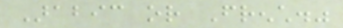Arabic or French."
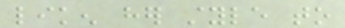liken her style to
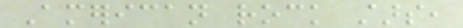American rock stars,
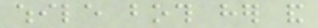while both her and
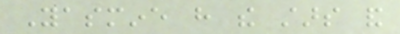Yasmine have the stars and
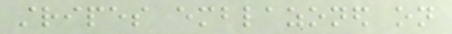stripes emblazoned on
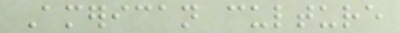American culture
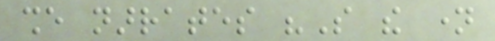she narrates "So the name
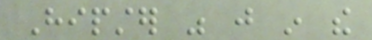Hipster was just in the
